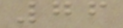76
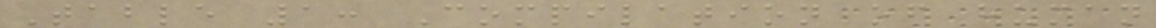Table 1: Compilation of human
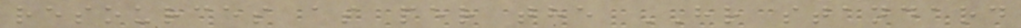resources as per the HR standard
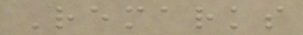Remarks
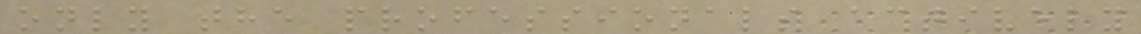only the professionals actively
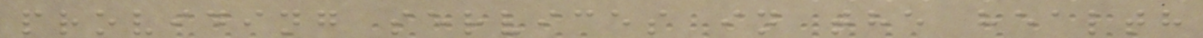providing services in the health
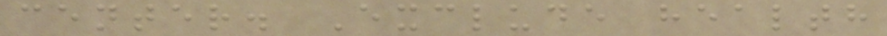center. Exclude health
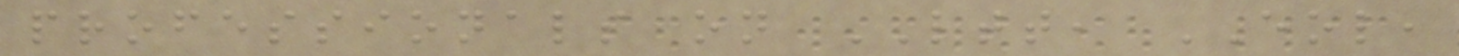professionals on LTT, EOL,
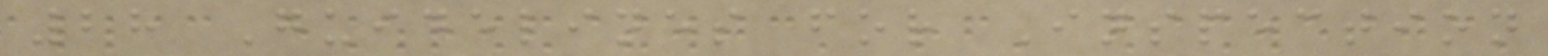28 Guidelines for Inspection
